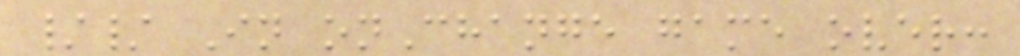// In onChange game over:
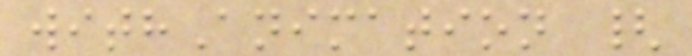withAnimation {
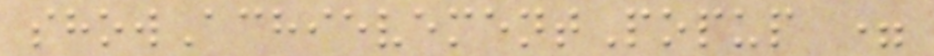showAchievementPopup =
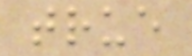true
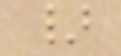}
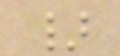}
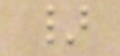}
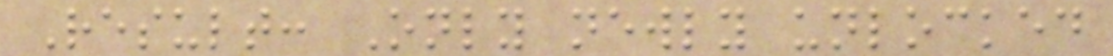Result: Only newly unlocked
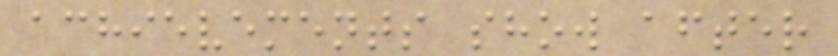achievements show after
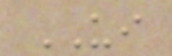UI
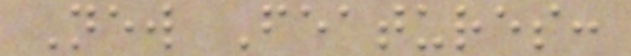New Features:
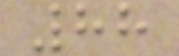88
